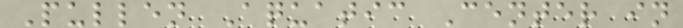Pullen Aquatic Center in
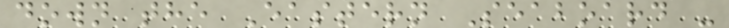down the Eastern Seaboard -
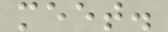meet.
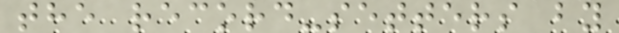the record-setters by
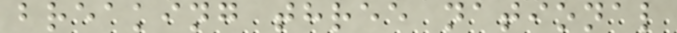breaking three national
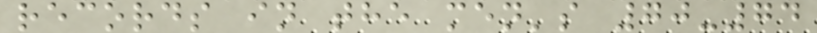records in the men's 70-74
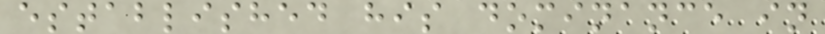established his dominance in
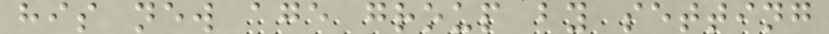his new age group by setting
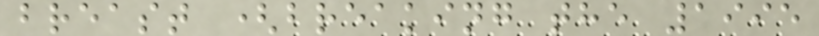breast (breaking the 1995
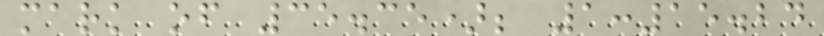mark of 35.35); 1:15.24
